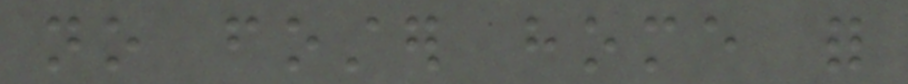no foster home for
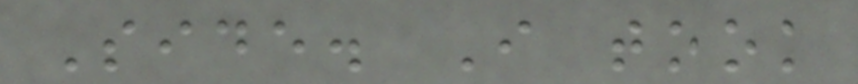Side. I took
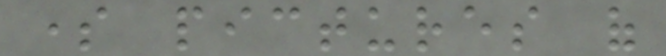some pictures of
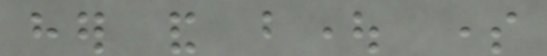her and bought some
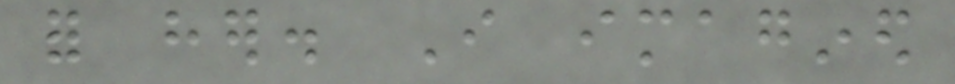for her. I imagined
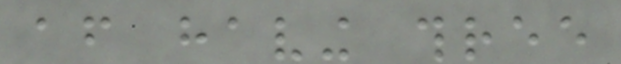after having three
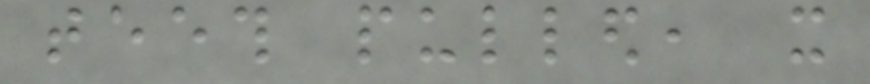teeth pulled, it
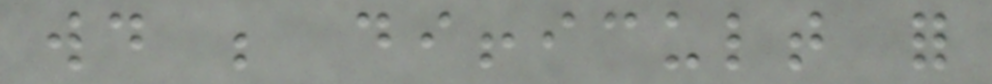would be difficult for
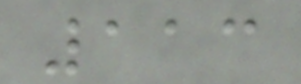113
